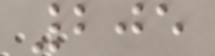205
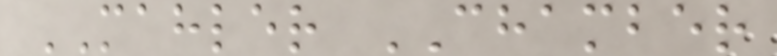MAHLER CHAMBER
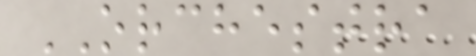ORCHESTRA
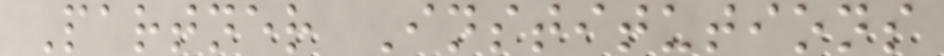Partner Institutions
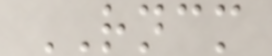RNCM
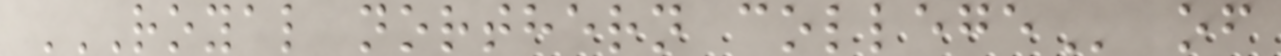ROYAL NORTHERN COLLEGE of
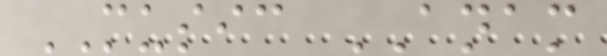MUSIC ANAM
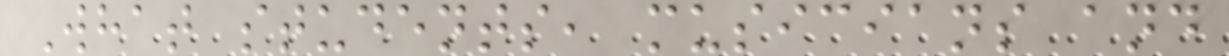What students, musicians and
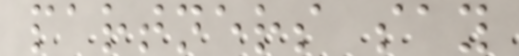partners say
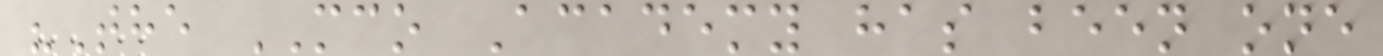"The MCO Academy has been one
